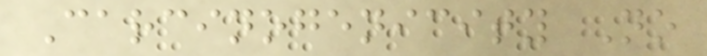Carcinogenicity No
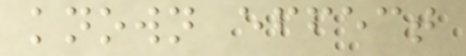known effect
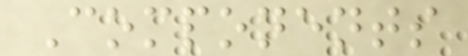Components
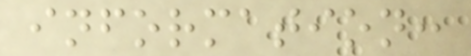information:
